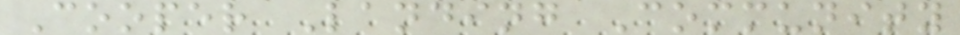Cooper Landing Community
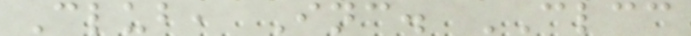Club, Inc. CLCC
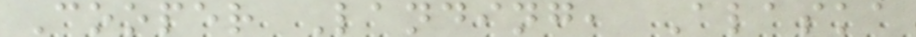Cooper Landing, Alaska
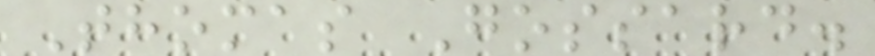Thomas Gossard.
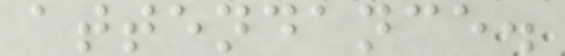attendance.
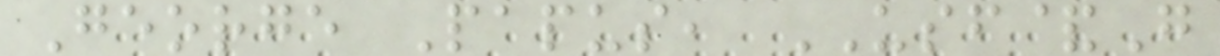George Papus, USF&G
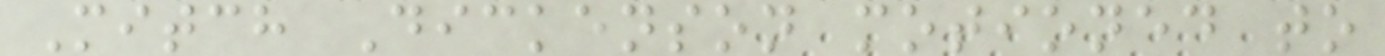Mitch Dickenson motioned to
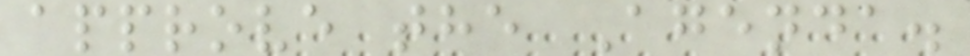approve the Agenda.
